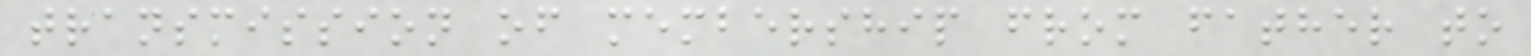transmission of membership from father to
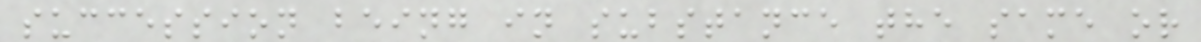succession being in substance the same or
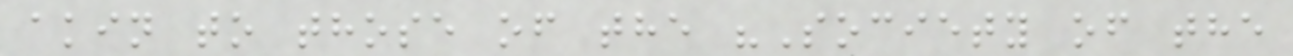akin to those of the "Society of the
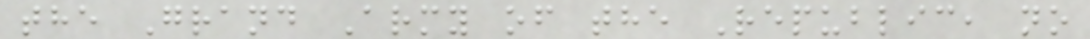the Grand Army of the Republic, no
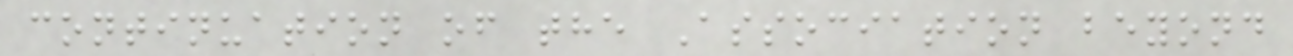continuation of the Association beyond
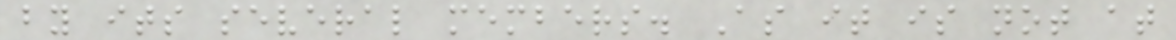by its several members. As it is not at
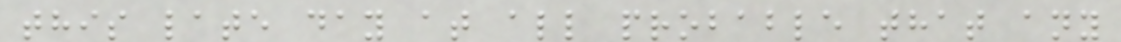this late day at all probable that any
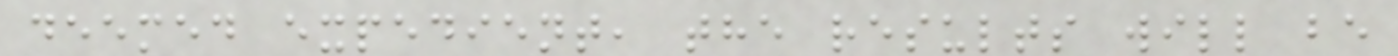deemed expedient, the results will be
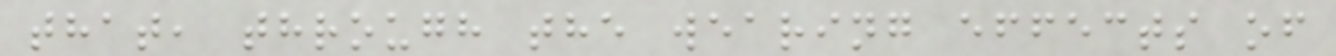that, through the wearing effects of
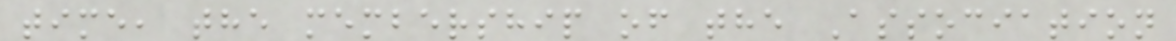time, the membership of the Association
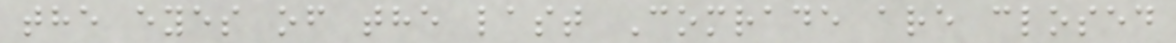the eyes of the last Comrade are closed
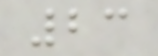23
